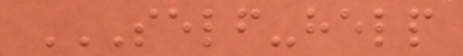SELF-HELP
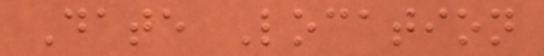Date Location
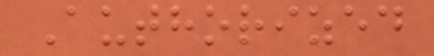Authorized
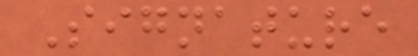Signature
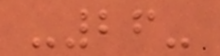-26-
